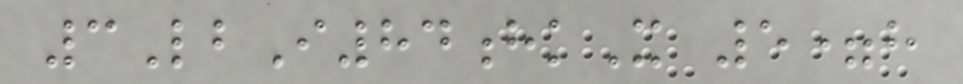3LbI84hkX 5=h
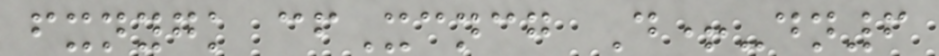fxnygk cfXcncg D+-dn6
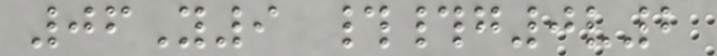06Y9 ##g0v2
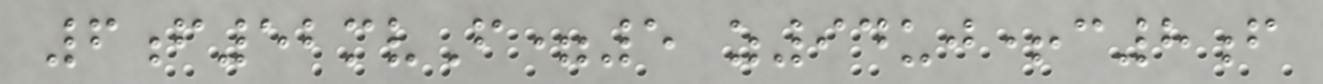6f52mvF=5 z94uj+c8f
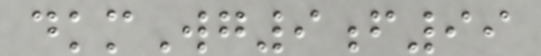dkmWg9f99
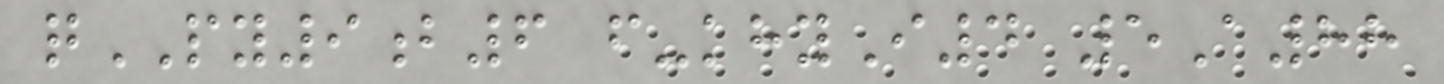qPY9b6 f-khyI4 5A88
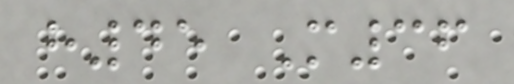h45 M36
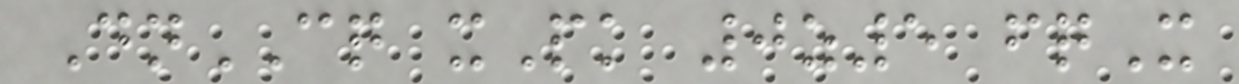DnCQ xPk 0z5 fqX
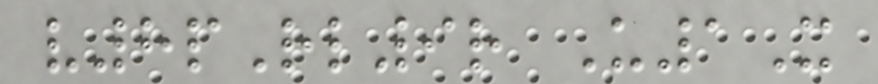v8pRl9r U1X
